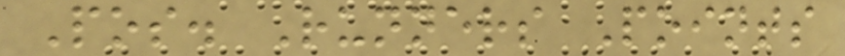Pos. Runners Points
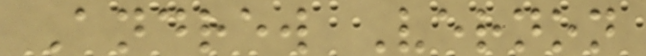Andrew Vernon
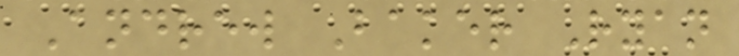Andrew Baker Ryan
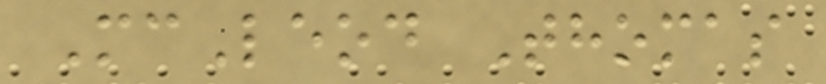McLeod Thomas
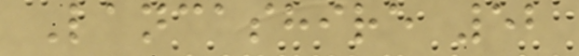Lancashire 52
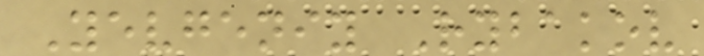Yevgeniy Rybakov
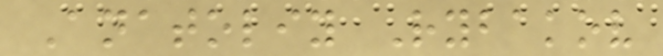Anatoliy Rybakov
